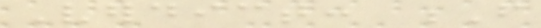Verdict: F
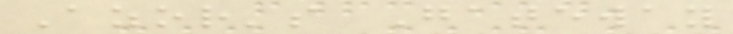Azor's Gateway
